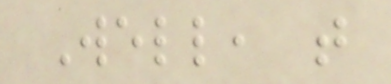Well, that
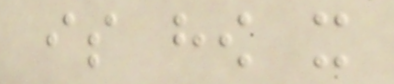is how it
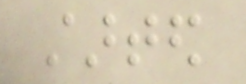started
